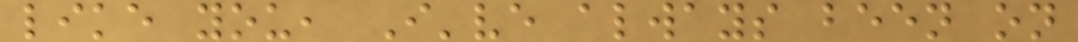like you, I've always been on
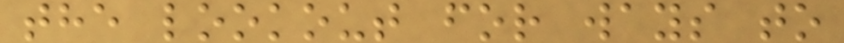the lookout for ways to
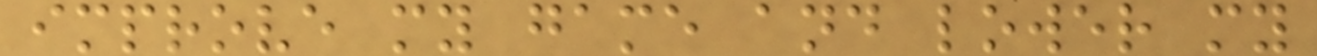improve my game and lower my
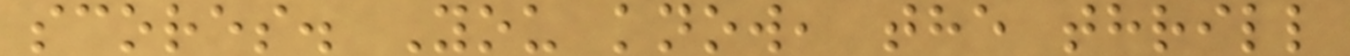scores. You know, the thrill
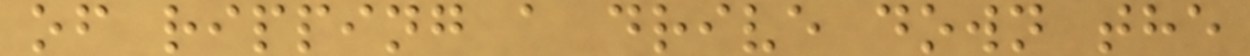of ripping a drive down the
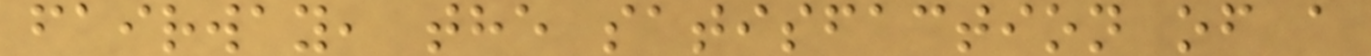fairway, the satisfaction of a
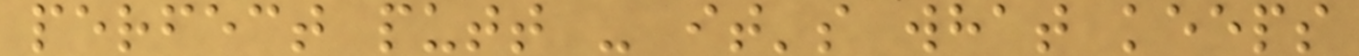perfect putt - it's what keeps
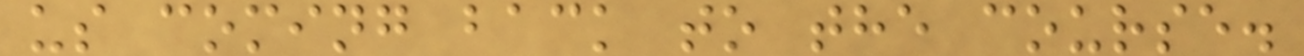us coming back to the course.
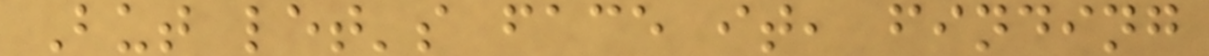But let's face it, finding
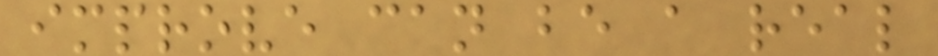improve can be a real
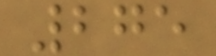275
